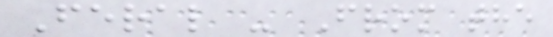Feral - From the
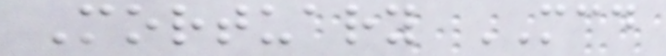Mortuary MCD
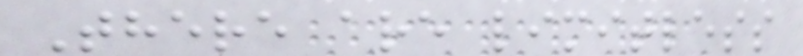There are limitless
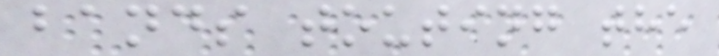bands touting the
